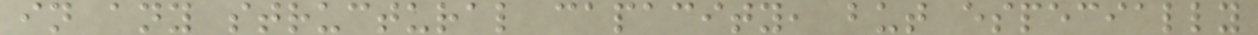in any structural capacity, but especially
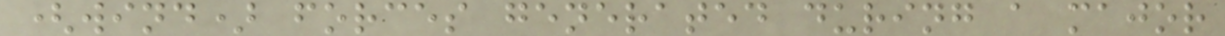(wind) forces generated during a major
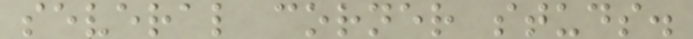several corner studs.
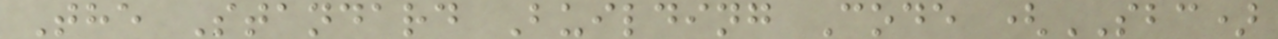The Standard Building Code (SBC)
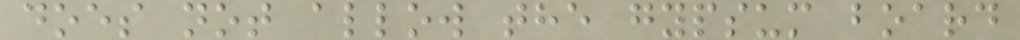does not allow the gypsum board
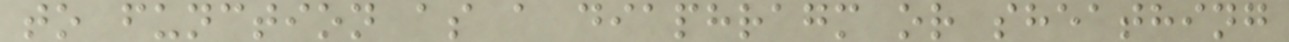to function as a diaphragm or sheathing
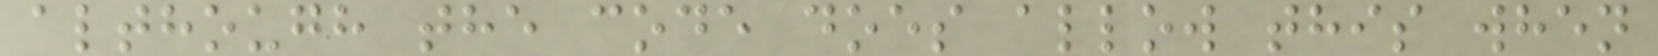although the code does allow this when
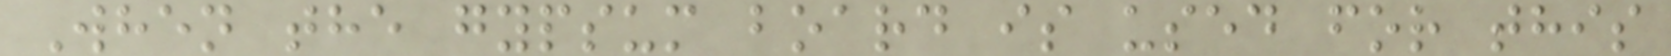When the gypsum board is used for this
